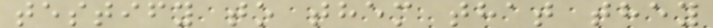testify to them that they
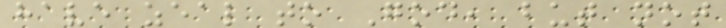have zeal to God, but not
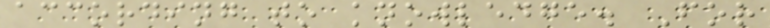according to knowledge. For
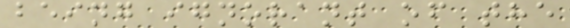being ignorant of the
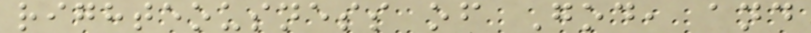righteousness of God, and
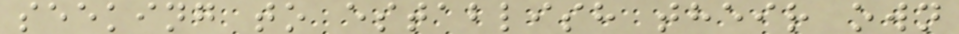seeking to establish their own
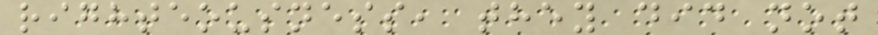righteousness, they did not
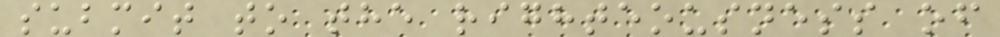submit to the righteousness of
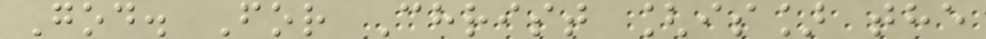God. For Christ [is] the
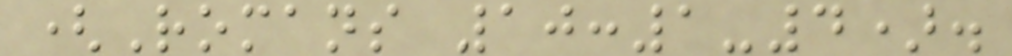(Romans 10:1-4).
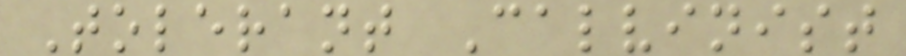Tolerant Calvinist
